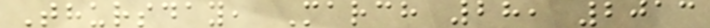Thursday, March 28, 2013
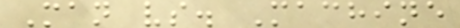Man vs. Machine
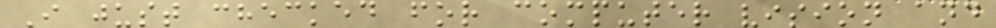I just checked for computer vision and
